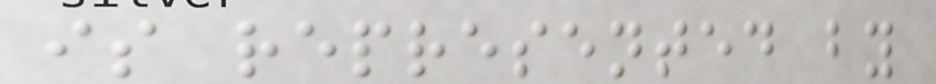is represented by
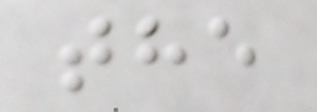the
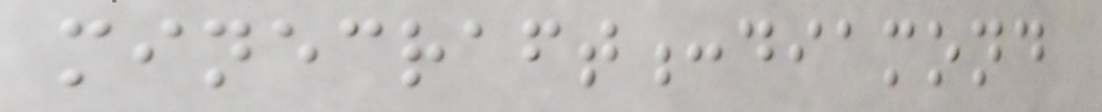minecraft:diamond
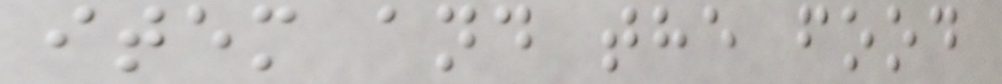item and the food
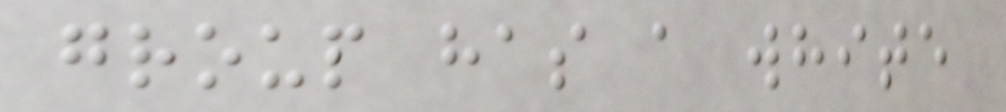group has a white
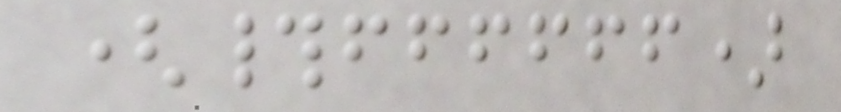(#ffffff)
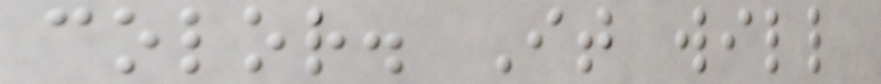color. It will
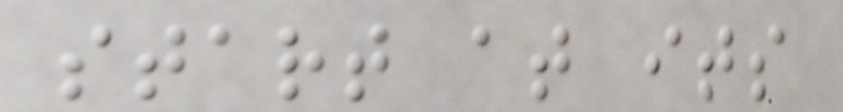start at its
